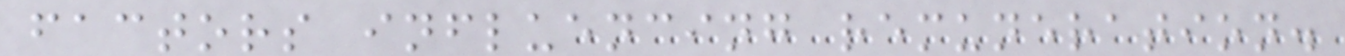factors influencing remuneration.
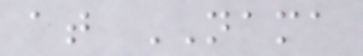at NAMA
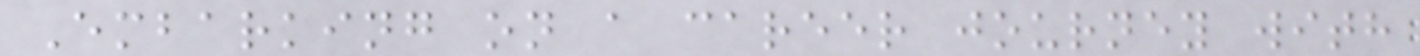Embarking on a career journey with
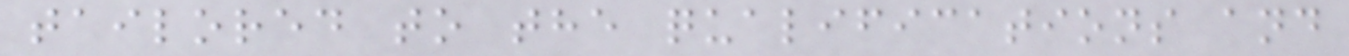tailored to the qualifications and
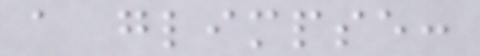a glimpse:
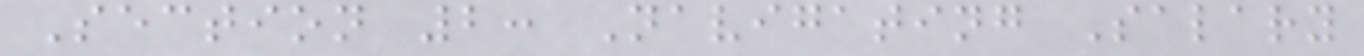Section 2: Navigating Salary
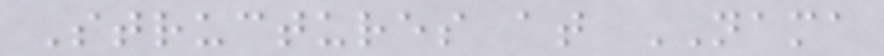Structures at NAMA
